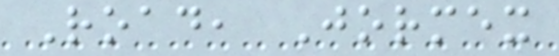Road, Jormex
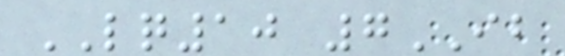LQ10 7IB
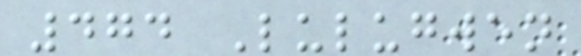474 Lulugwen
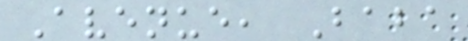Avenue, Baba
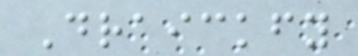Draickfy
